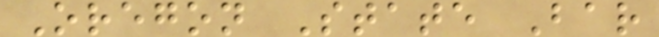Oregon State Bar
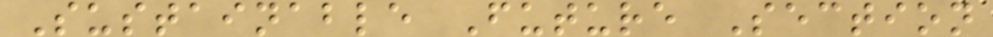Sustainable Future Section
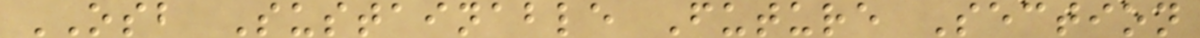OSB Sustainable Future Section
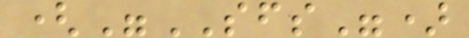("SFS")
